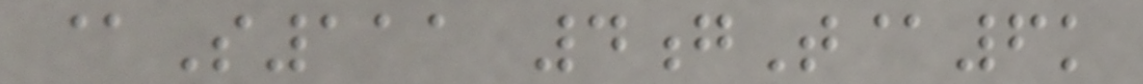@S111 4gT@6k
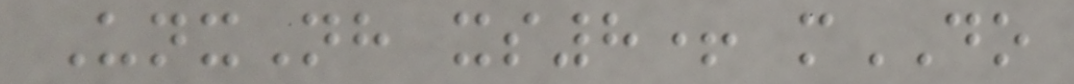UnxNh xs8+ mDO
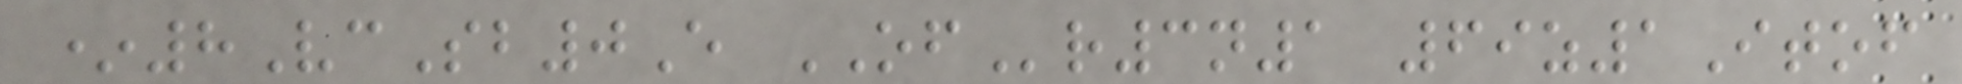*8VcSb0E OFr3n1 69z1Itof
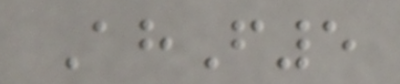AhF5
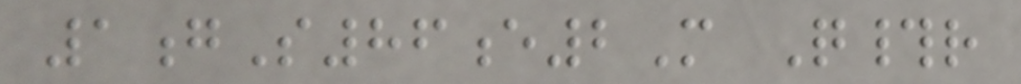1gS86e2M Q#r
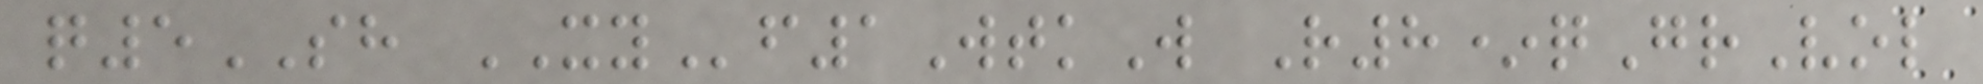q5SH XYf1WtkW R8*qGrVol
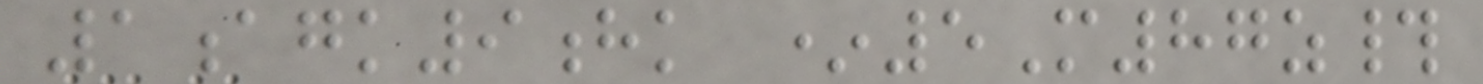1agk9hk *5M87z#
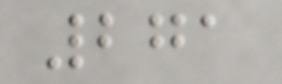271
